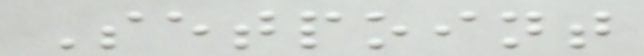Setpoint
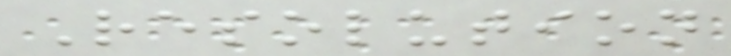Resolution
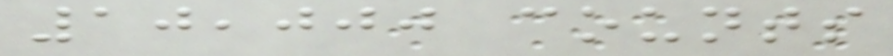10,000 counts
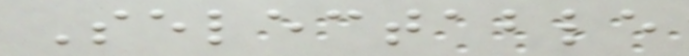Selectable
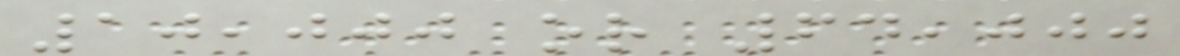10,000 or 64,000
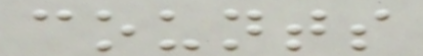counts
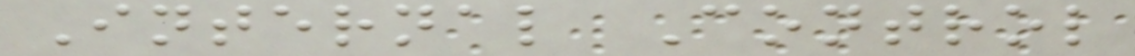Internal Control
